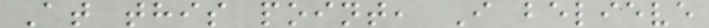At this point, I believe
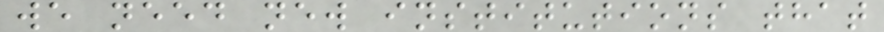we need new institutions that
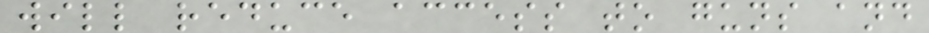will reduce access to guns and
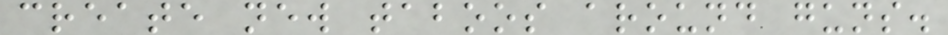create new taboos around guns.
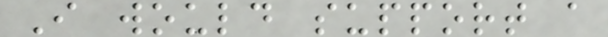I would support a
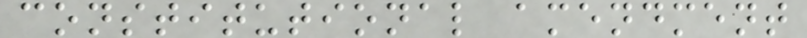constitutional amendment
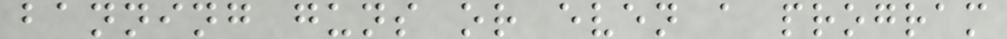banning guns or even a program
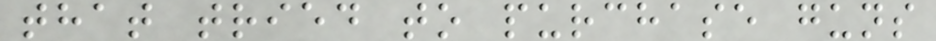that tried to purchase guns
